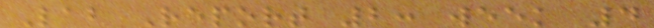Lab Report 2: week 4
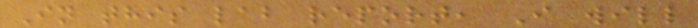In this lab report, I will
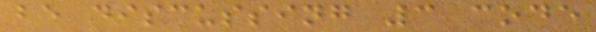be discussing 3 code
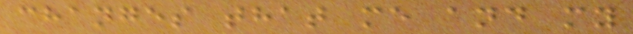changes that me and my
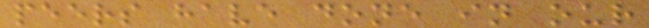peers have done in our
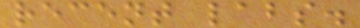recent labs.
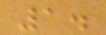1.
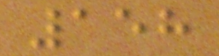158
